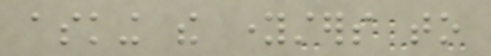asking the youngsters to
